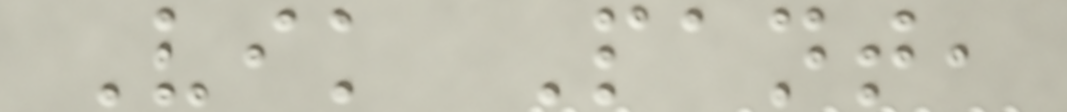Vik Pant,
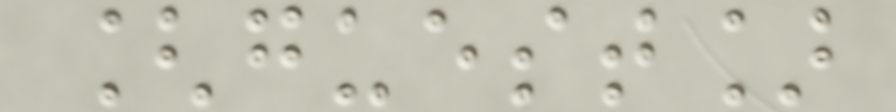[guest]
